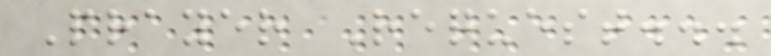Prayer Request...
